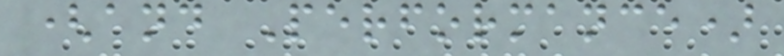(and Performance)
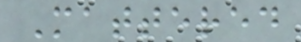Mattered
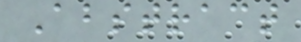Abstract
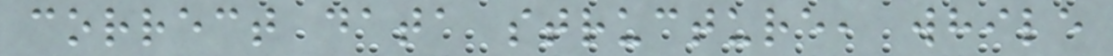correct data structure, while
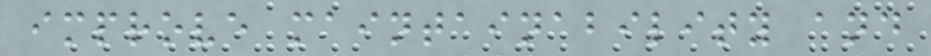improve maintainability and
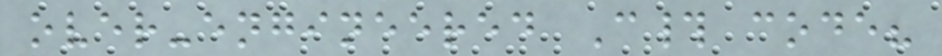over-engineered C# code?
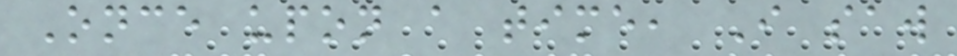Once upon a time, I saw
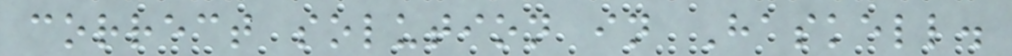correct solution in Haskell.
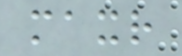maxr
